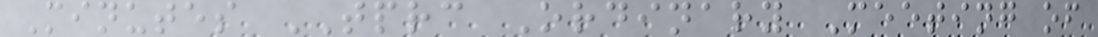Minutes TPRC Ordinary Meeting of
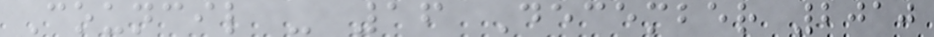Council - 16 December 2010
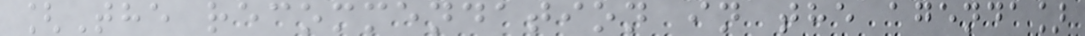[The recommendation in the agenda]
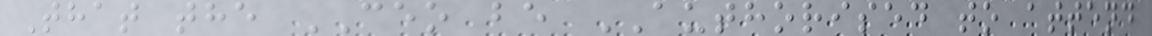That the CEO be AUTHORISED to attend
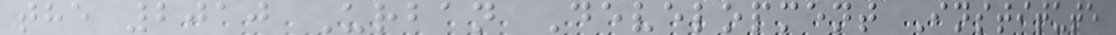the 2010 Urban Development Institute
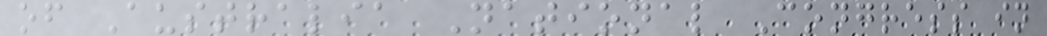of Australia National Congress in
